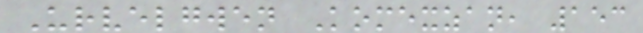Urvelgwen Komexzan, 153
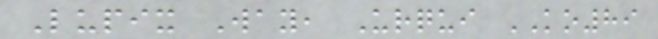Lupix Way, Urqui KO89
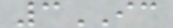3IC
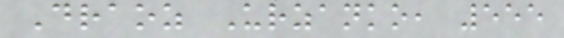Draoz Urzanko, 555
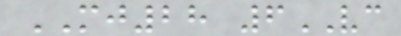MJ28 6VC
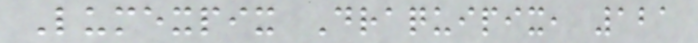Lumexpix Draquipix, 121
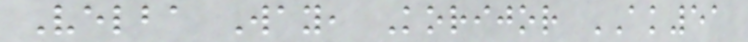Velba Way, Korijor AK51
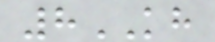8KH
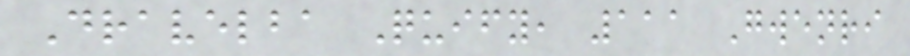Dravelba Quify, 111 Gwenri
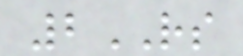2RS
